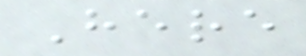Here
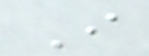I
